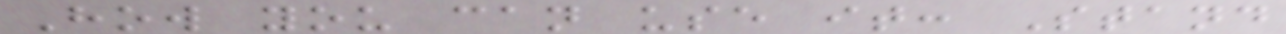How you can use it: Stand
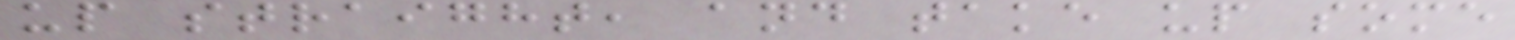up straight, and take up some
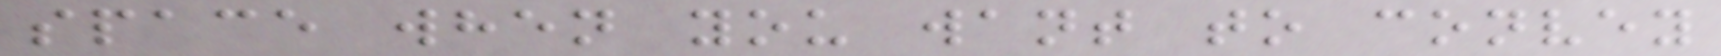space when you want to convey
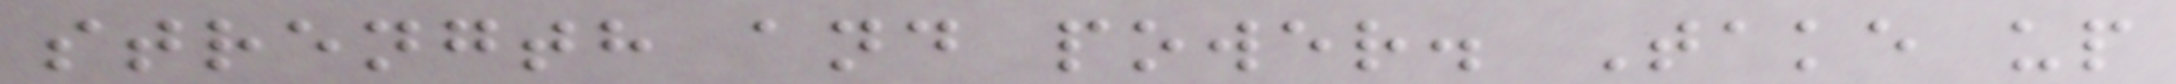strength and power. Take up
